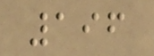196
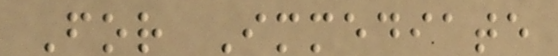For Immediate
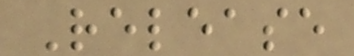Release
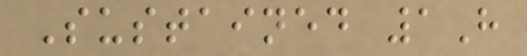Sustained 1H
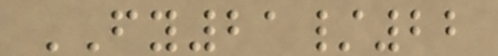FY21/22
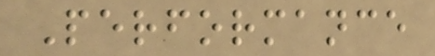Performance
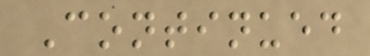Continued
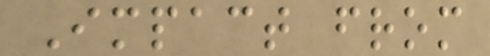Impact from
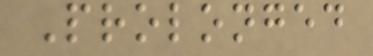Prolonged
